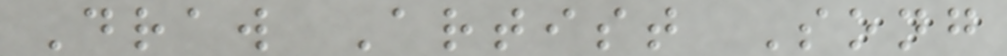Draw Artist Song
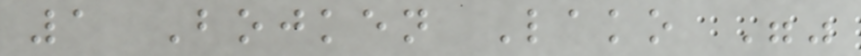1 Bojken Lako ""
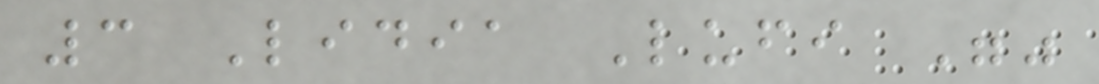3 Lidia Lufi ""
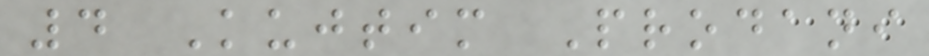4 Kujtim Prodani
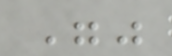""
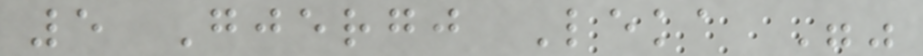5 Gjergj Leka ""
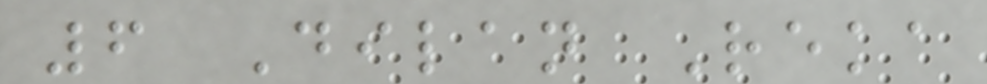6 Dilan Reka
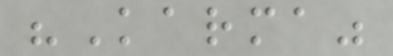"Karma"
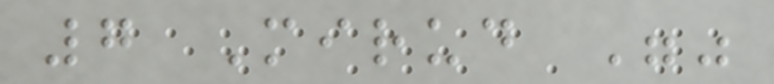7 Mirud ""
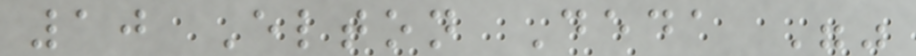10 Elton Deda ""
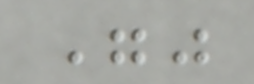""
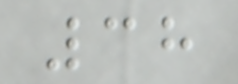38
